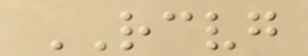RECEIVING
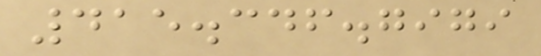415.346.7979
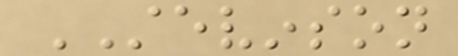STEVINSON
